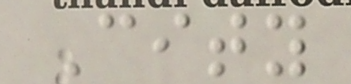City
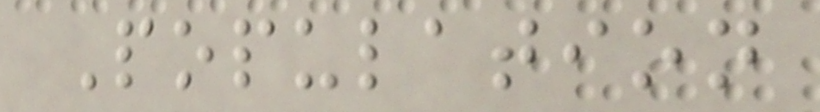Population
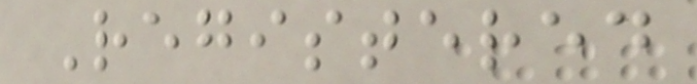Registered
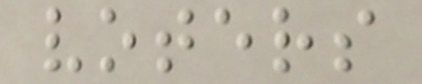voters
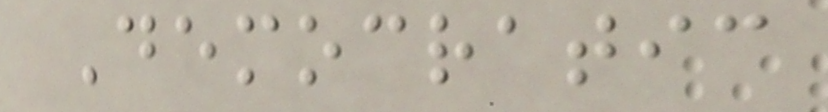Democratic
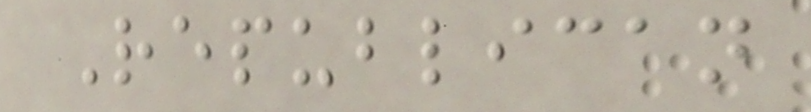Republican
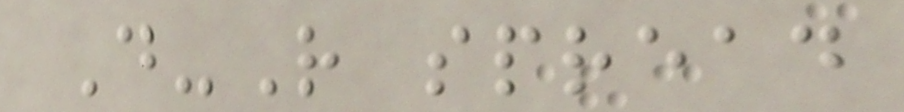D-R spread
